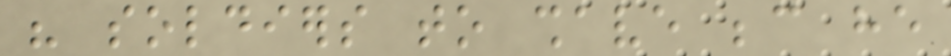his soldiers to shave because he
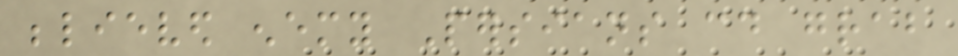believed enemy Persians could grab
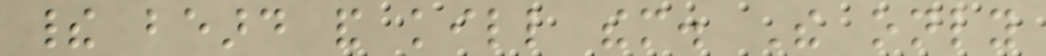their beard and kill them. The only
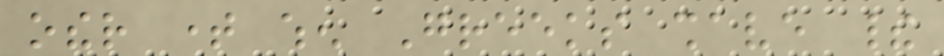other time when Greeks shave their
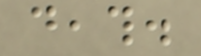death.
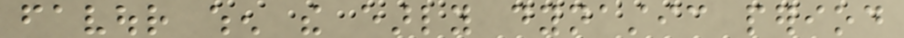favour when the early dynastic period
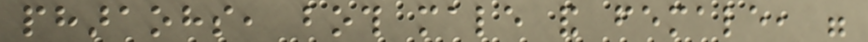pharaohs, both male and female, were
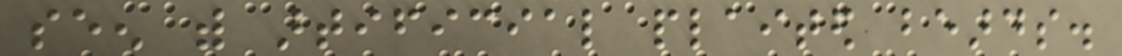seen with artificial plaited beards.
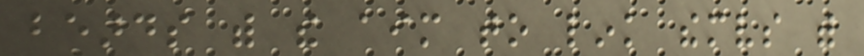beards with the aim to link themselves with
